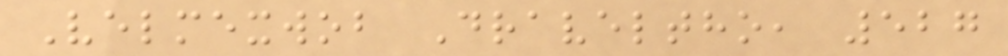Velmexwob Draveltho, 527
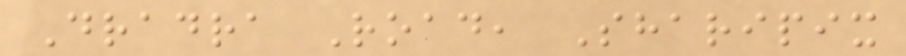Dradra Road, Sharipix
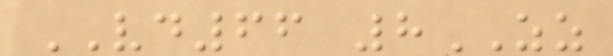VD66 8ZZ
